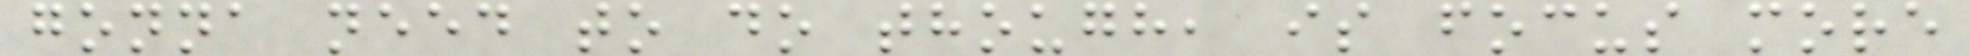gonna need to do though, is focus more
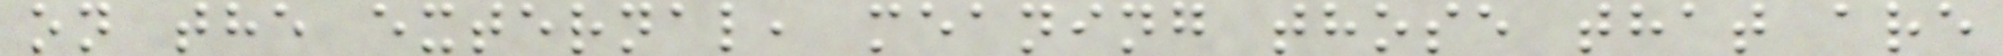on the external, meaning those that are
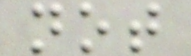not
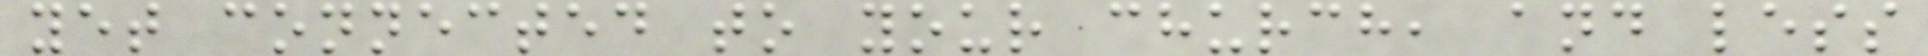yet connected to your church, and less
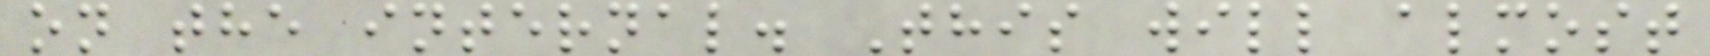on the internal. This will almost
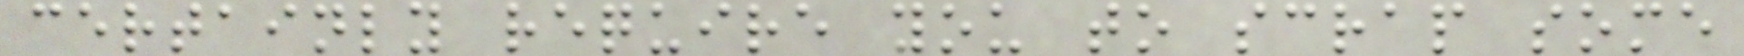certainly require you to scrap some
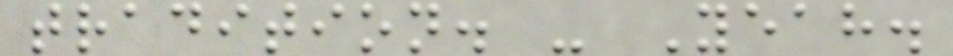tradition. - Yeah.
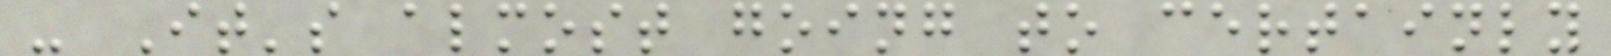- It's almost going to certainly
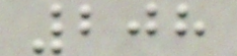208
